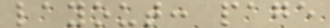layout: page
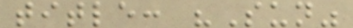title: "Sun"
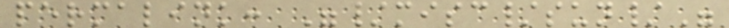permalink: "/misc/sun/"
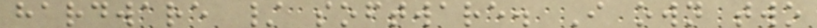hardware / software. I own two
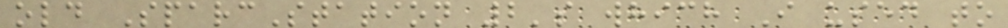old SparcStation 2's which I used to
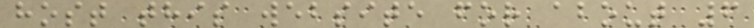host this website for about 6
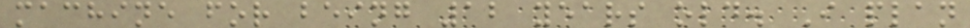machine for being 12 years old. I plan
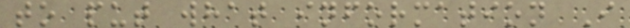to put what information I
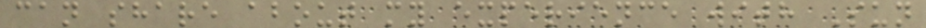can share about my experience with Sun
